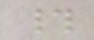#
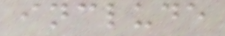include
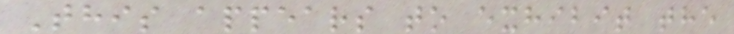This appears to exhibit the
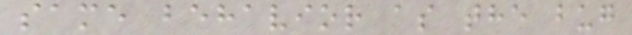same behavior as the bug
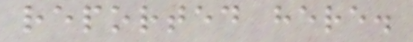reported here.
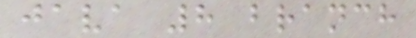java 8 branch
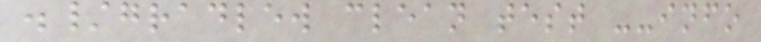./gradlew clean test --info
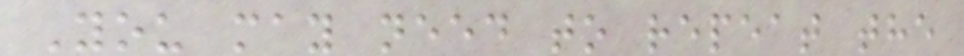You may need to repeat the
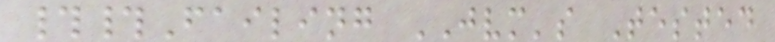##Failing JVM's Tested
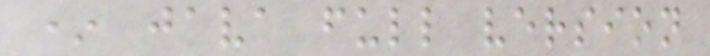* java full version
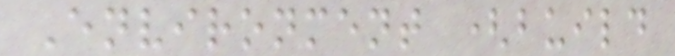Environment (build
